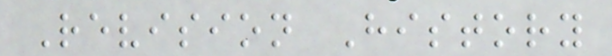Revision History
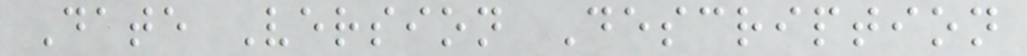Date Version Description
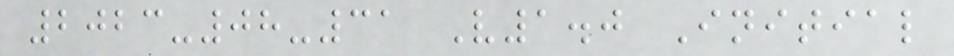2023-08-31 V1.0 Initial
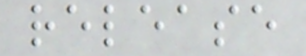release
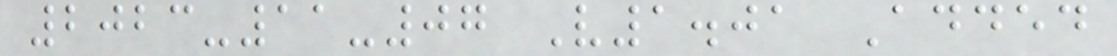2023-11-07 V1.01 Added
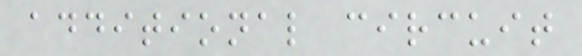additional circuit
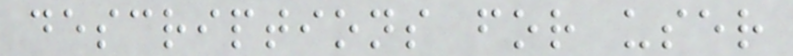descriptions for user
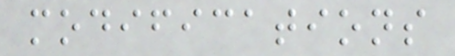modifications
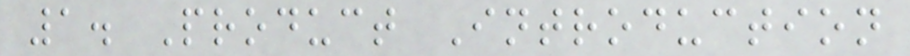1. Product Introduction
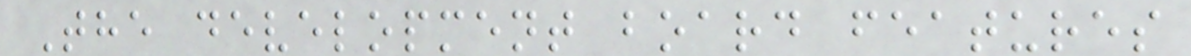The development board features
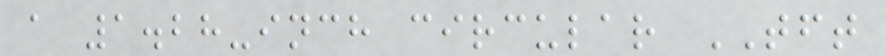a 1.28-inch circular TFT
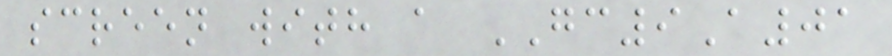screen with a GC9A01
